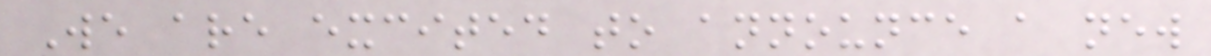We are excited to announce a new
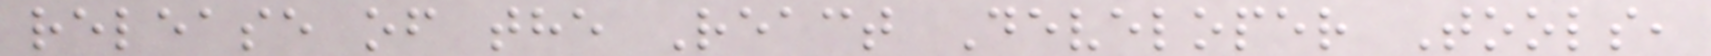release of the React Developer Tools,
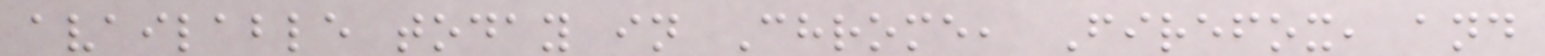available today in Chrome, Firefox, and
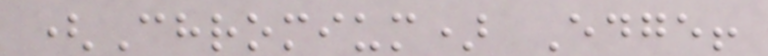(Chromium) Edge!
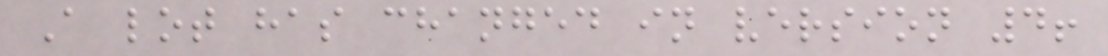A lot has changed in version 4!
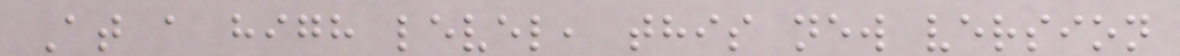At a high level, this new version
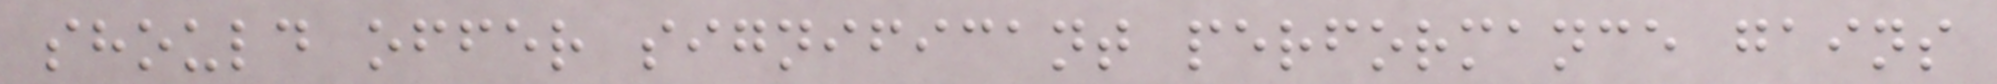should offer significant performance gains
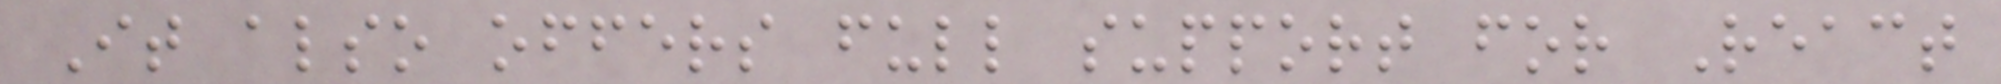It also offers full support for React
